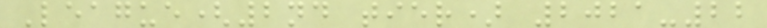League(2nd tier) 2021-22
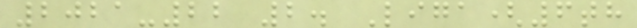2021-22 2. Liga(6th
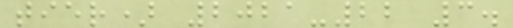tier) 2021-22 3.
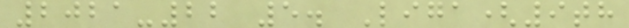2021-22 5. Liga(9th
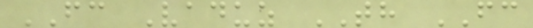FC Vaduz TH FC
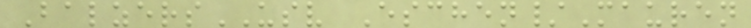BalzersUSV Eschen/Mauren
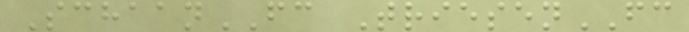SchaanFC TriesenFC
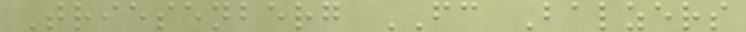Triesenberg FC Balzers
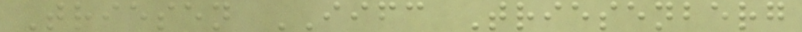Triesen IIFC Triesenberg
